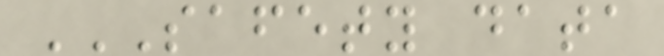SAFETY DATA
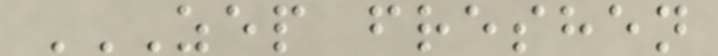ZEP FRESHEN
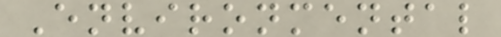Environmental
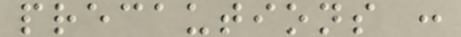precautions :
